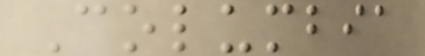Columbia
